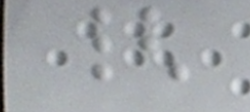{
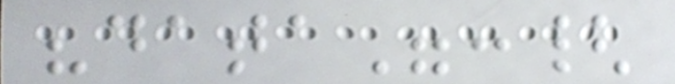"data":{
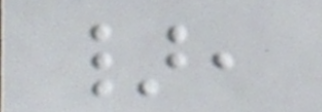},
